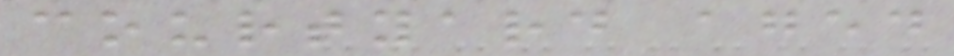courtyard aged
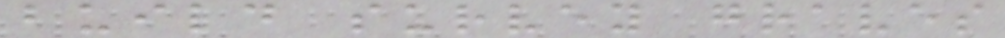build survey graves
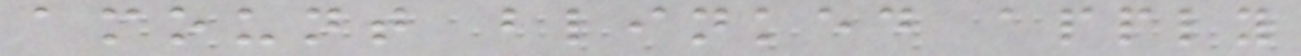amount blinked apply
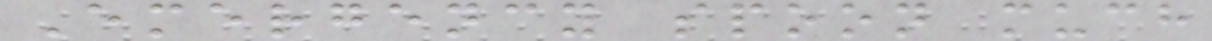Emergency spoon much
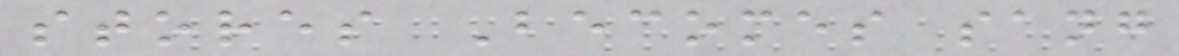stores Becomes sang
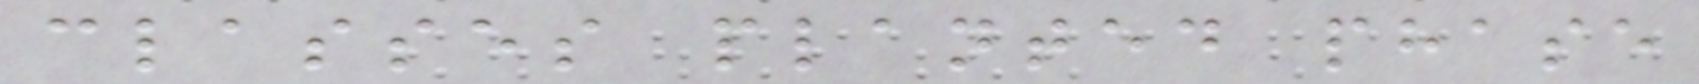classes planted phase
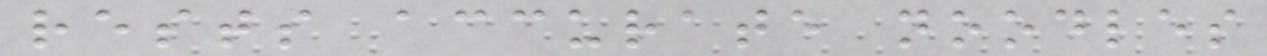rests accurate noodles
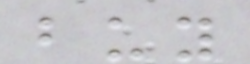buy
